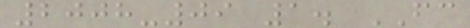2008-09 1. FC
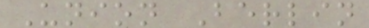Union Berlin
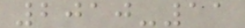2010-11
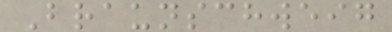Braunschweig
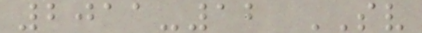2011-12 SV
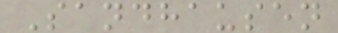Sandhausen
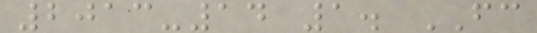2013-14 1. FC
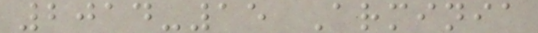2014-15 Arminia
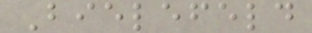Bielefeld
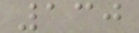130
